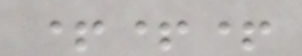+++
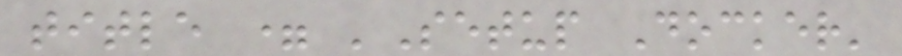title = 'Setup Docker'
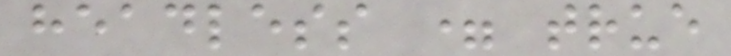headless = true
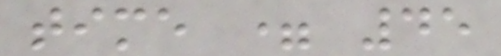time = 45
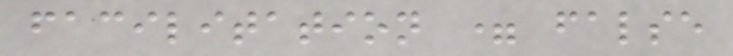facilitation = false
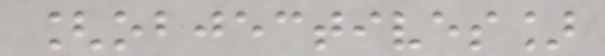[objectives]
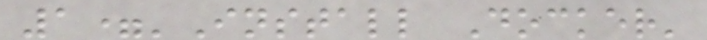1='Install Docker'
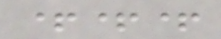+++
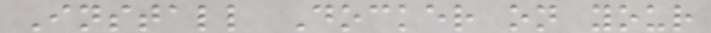Install Docker on your
